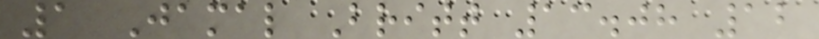1 Jamal Britt 13.08 12
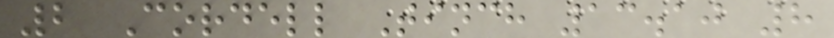2 Cordell Tinch 13.10 8
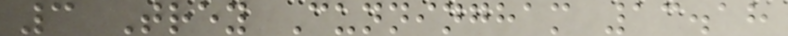3 Trey Cunningham 13.18
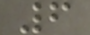6
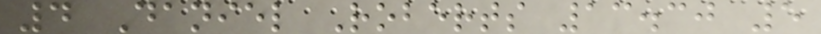4 Daniel Roberts 13.30 5
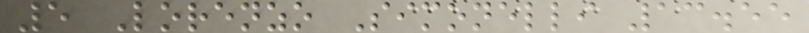5 Lorenzo Simonelli 13.55
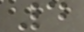4
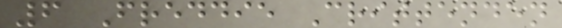6 Freddie Crittenden
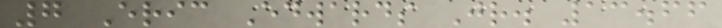7 Eric Edwards Jr. 13.66
